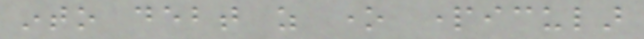into debt as one particular
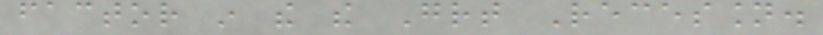factor in the the Great Recession.
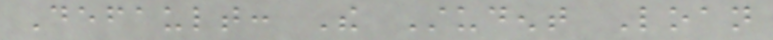Default: The Student Loan
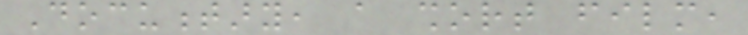Documentary, a short film,
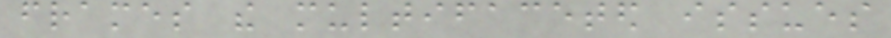frames the multifaceted issues
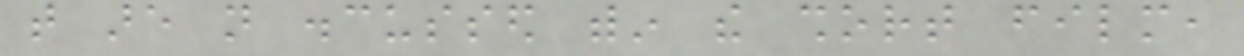that are not discussed within the short film,
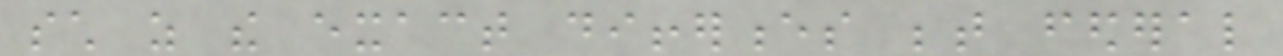such as the exact differences between federal
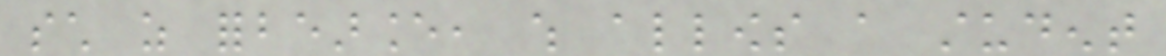such as forbearance, which allows a student
